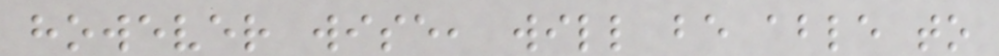however wise, will be able to
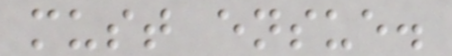must ensue.
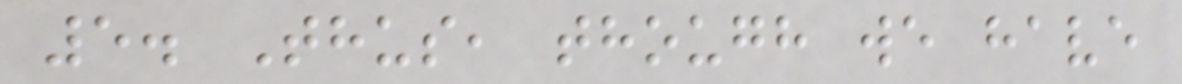5. Thus, though we have
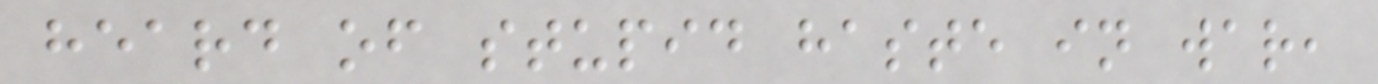heard of stupid haste in war,
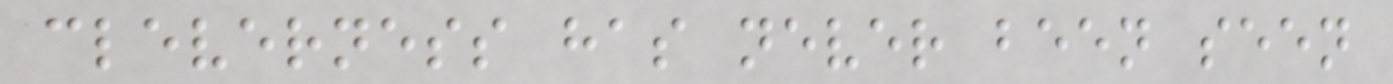cleverness has never been seen
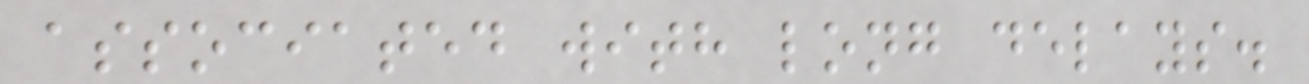associated with long delays.
